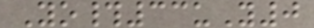Yo#33uY0
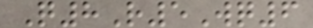Q8R5Wq6
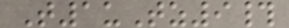T1uTz9#
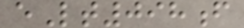eLt098f
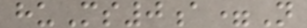huMs0a=N
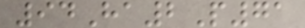94Ha2P71
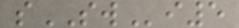sSWi5
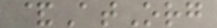&AtOrg
